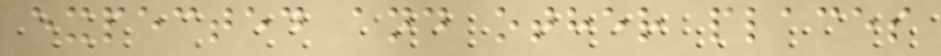expected and other places
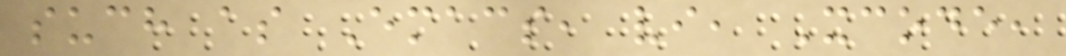such as Emacs, vi, Xcode,
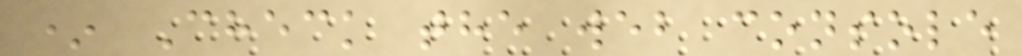* Check the web console
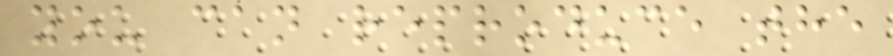you can reproduce the
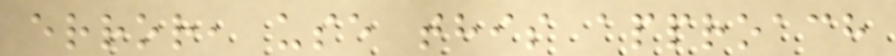error, use this approach
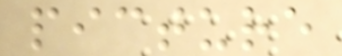picture
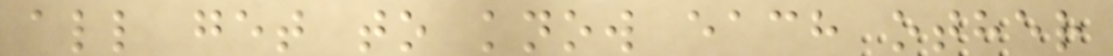all get to know each other
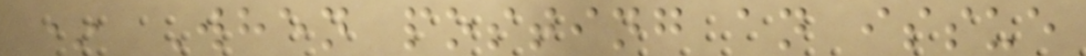* When posting an issue
